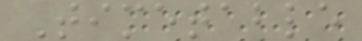Timetable
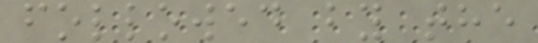followed by the
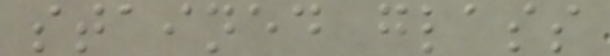stained glass
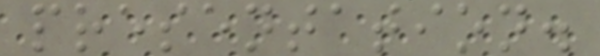presentation.
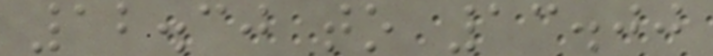12.30 to 13.00
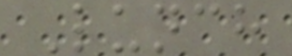Lunch
